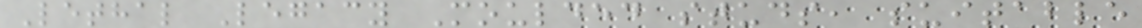Lethal Legacy Moulded studs, suitable
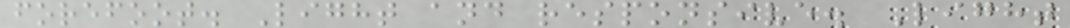forefoot. Light and responsive. Light
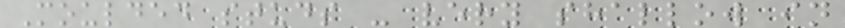Moulded studs - very shallow in
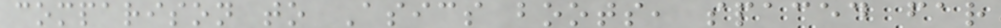comparison to Asics boots, spaced far
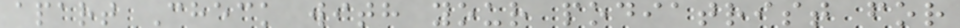apart Check with your podiatrist for
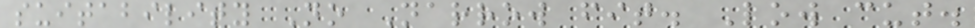suitability No Narrow fit. Low cut.
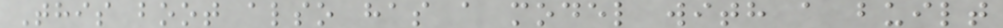This boot also has a model with a built
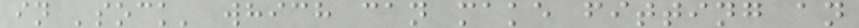in 'sock' which can make fitting an
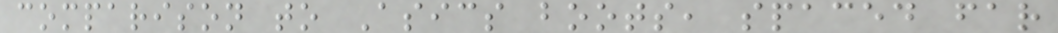comparison to Asics boots, spaced far
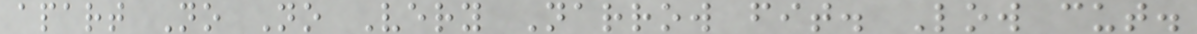apart No No Very Narrow fit. Low cut.
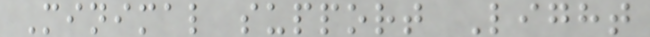Minimal support Light
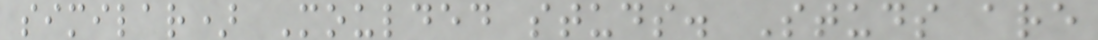similar) Moulded studs. Studs are
